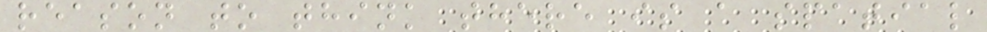reason to think there is a spatial
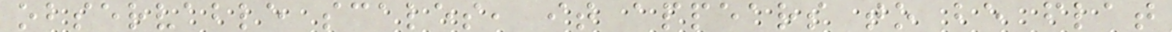observable scales, it appears to be flat
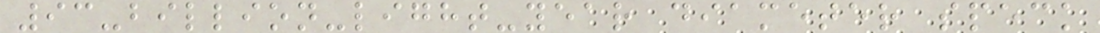93-billion-light-year diameter speck
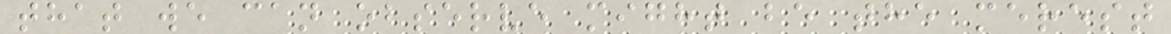that we can observe might be the merest
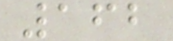162
